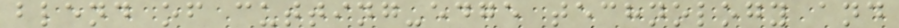blend of cutting-edge technology and
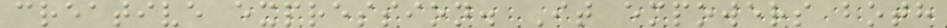creative expression. It empowers both
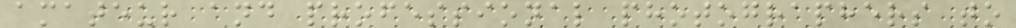amateur and professional photographers to
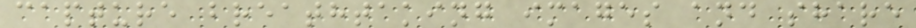capture breathtaking images and share
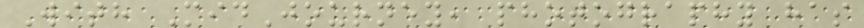With MidJourney, photography has
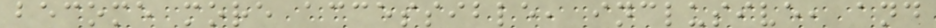become more accessible, inclusive, and
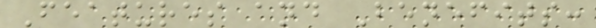Features and Benefits:
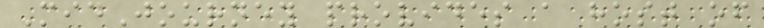MidJourney provides a host of
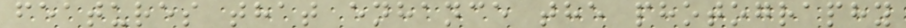features that enhance the photography
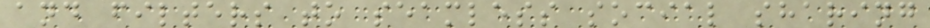and filters to seamless social sharing
